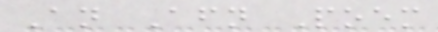An Afternoon Poem
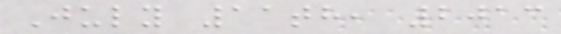July 11th, 2013
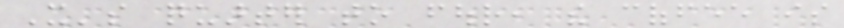It's quarter to four, the coffee is
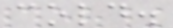cold.
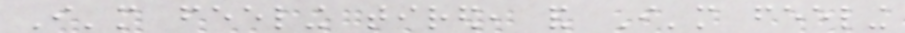I'm feeling tired, and I'm feeling
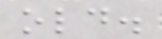old.
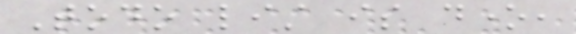Todo list is done,
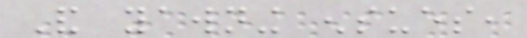And yawning ensues,
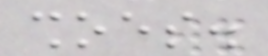shoes.
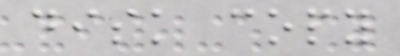disk copy
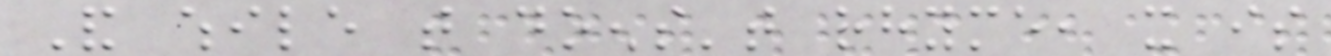And while that doens't rhyme, it is
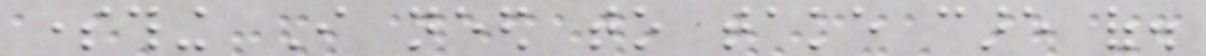something I need to take care of.
